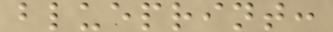blueprint:
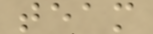team
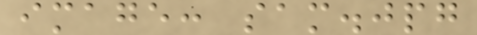image: sam.jpg
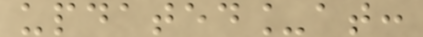updated_at:
